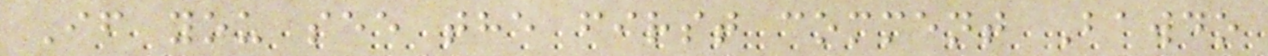If you see the first comment Bawdo
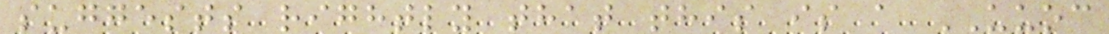suggests rightly that this is a UUOC
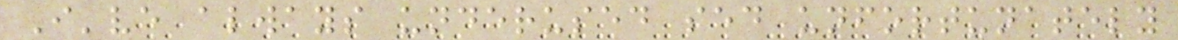I've always underused sed unfortunately
